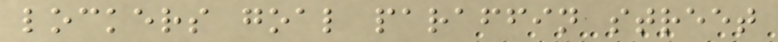lockers goal paraffin street
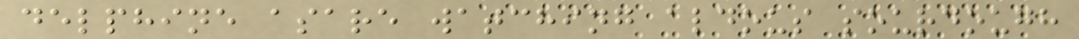delphine asare watching aldous sourdough
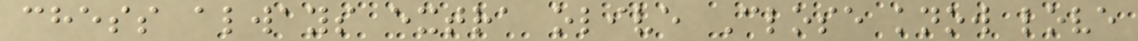chess always extra olive Close know love
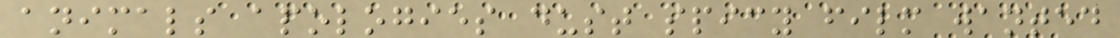animals apologies dust spicy film wanted
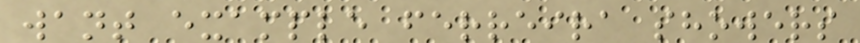want example ferreira showers
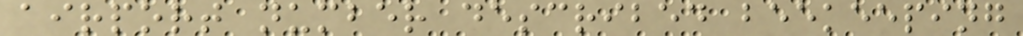airport number described beekeeping
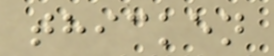thicken
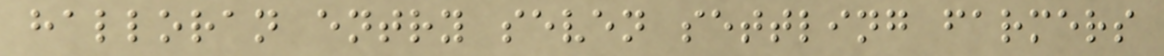halloran entry seven settling farmers
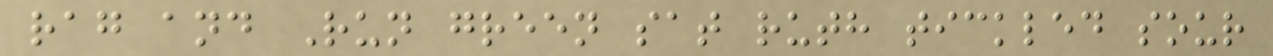rag and Run green sat ruth tickled sour
